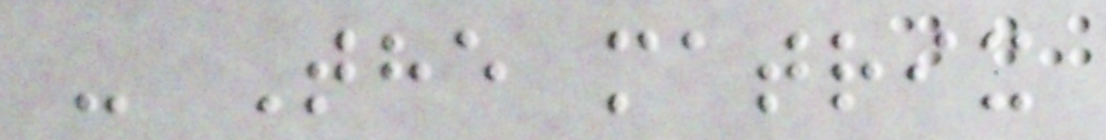- The matrix
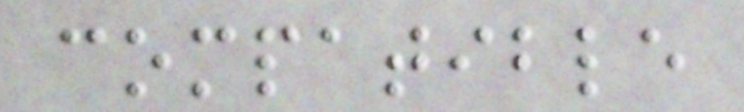compatible
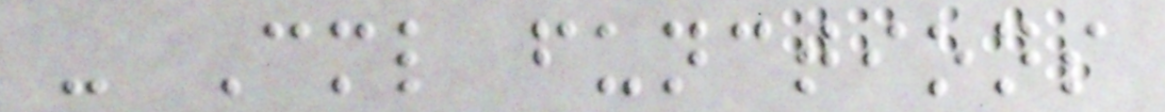- Cml functions
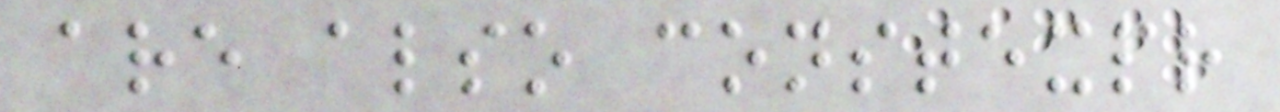are also constexpr
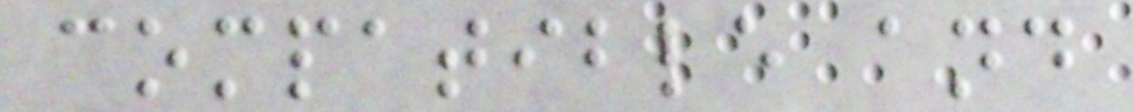compatible and
